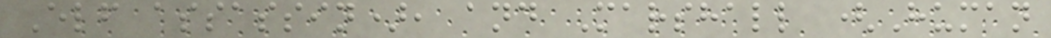Elf assassin), and Marshall (Human
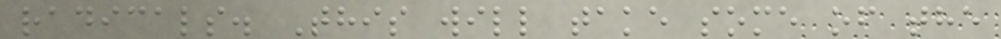radicals. This will take some of the
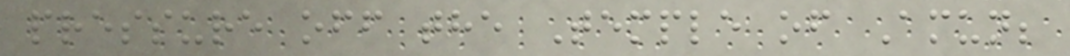pressure off the Temple of Amun;
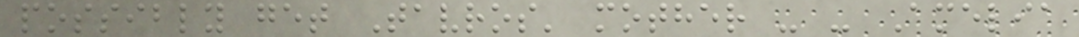possibly get Tavros' mother - - Amelia
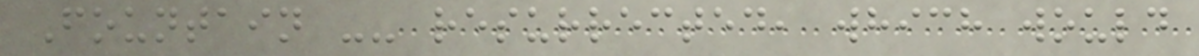Fountain -- resurrected, which would
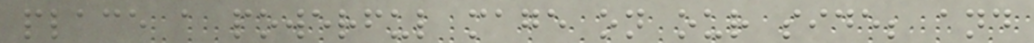place a powerful mage on our side; and
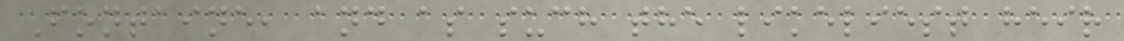Fontaine, and as such the likeliest heir
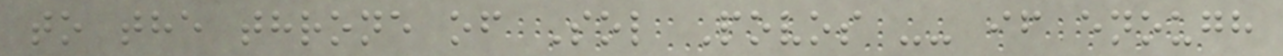to the throne of Sol Povos -- if enough
